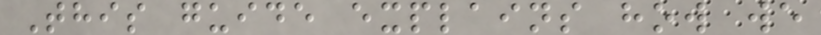This guide explains how we
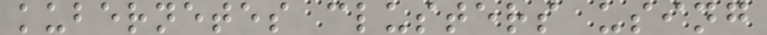kubernetes clusters using
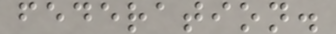federation.
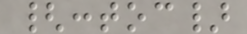{:toc}
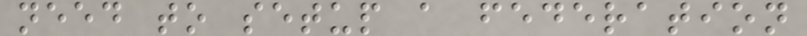need to setup a federation
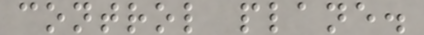control plane.
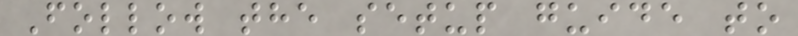Follow the setup guide to
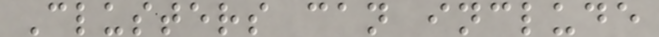Clusters can include
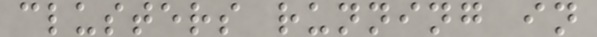clusters running in
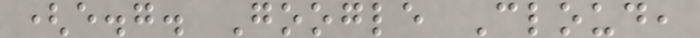(e.g. Google Cloud,
